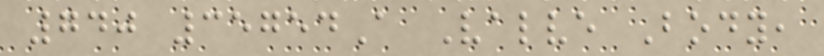740 35754A Valve Body,
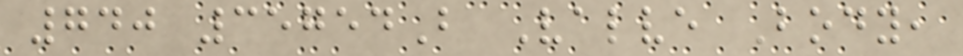740 35754B Valve Body,
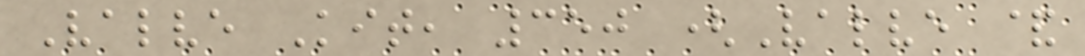Valve Kit, 350 (Valve &
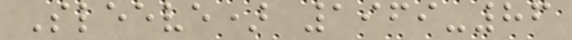Sleeve) 1969-86
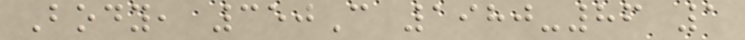Body, 350C 1980-86 1
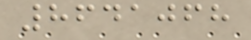8641068
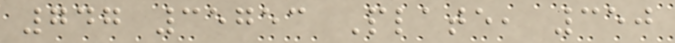747 35753 Plate, 350
